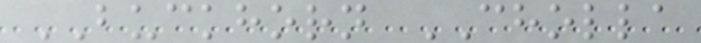BUCKHORN CHOLLA
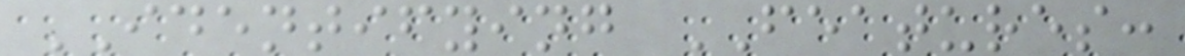IDENTIFYING FEATURES:
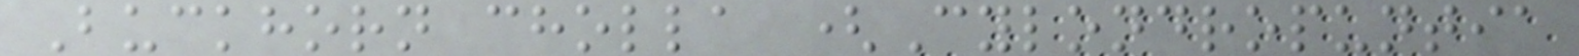Buckhorn cholla (Cylondropuntia
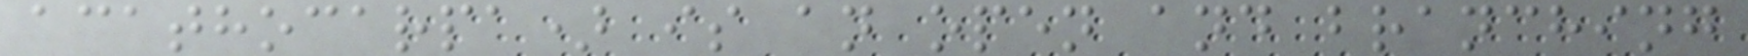acathocarpa) is an open and branching
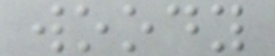woody
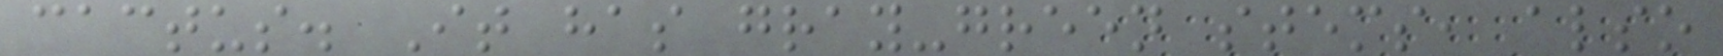cactus. It has gray-green stems, also
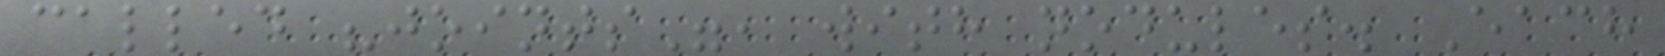called "joints", with nodules. Each
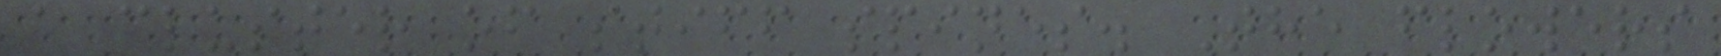a cluster of stiff spines. The flowers
